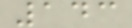143
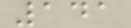141
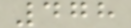478
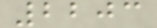2203
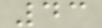43
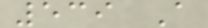539 A
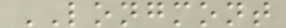LONGMONT
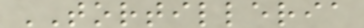TORTILLERIA
